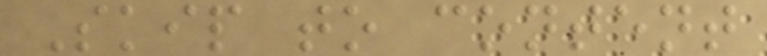Skip to content
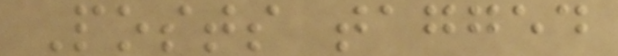Posts tagged
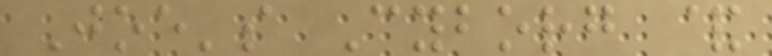Joe's Cyborg &
